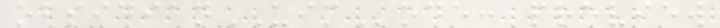obsidianUIMode: preview
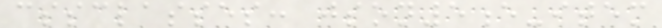cssclasses: json5e-item
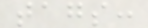tags:
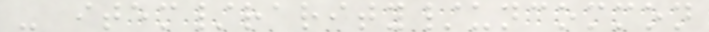- item/rarity/uncommon
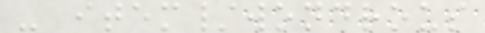- item/wondrous
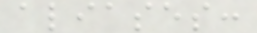aliases:
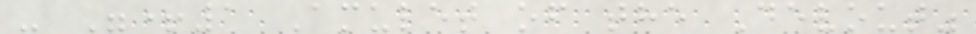- "+1 Amulet of the Devout"
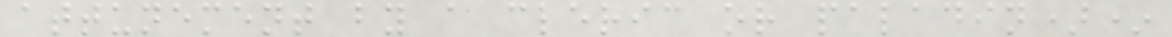attunement by a cleric or paladin)*
